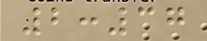2:37
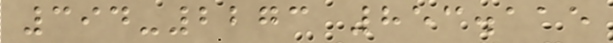394-2273 853.115
